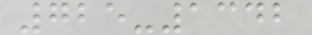725-1342
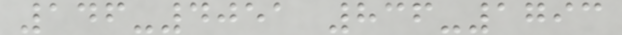146-4051 836-1793
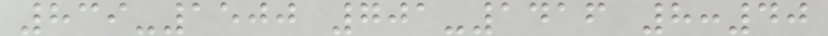839-1500 701-1416 8:40
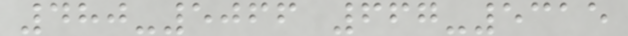480-5066 667-5315
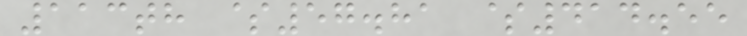113th $57.81 $414.55
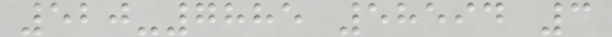520-7885 58594 3
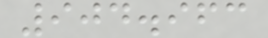904.963
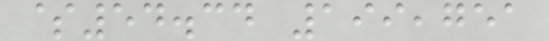$54.34 199,751
